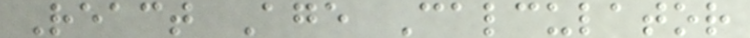React Age Calculator
